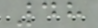48
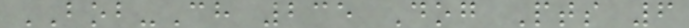BOB-Ch 235 Dog Pts 6
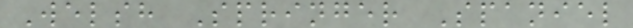Welsh Springer Spaniel
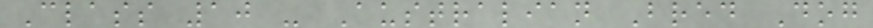Class 10 - Australian Bred Dog
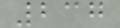237
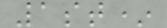1st*
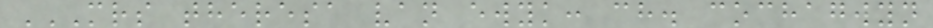MRS THERESA VAN EWYK: CH. COCHAGWYN
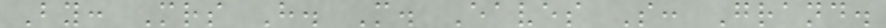By: Mrs H. M. Eaves S: Grand.
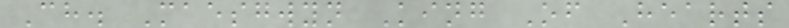Ch. Maesgwyn King Of Hearts
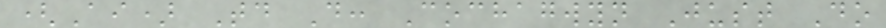(Ai) Td D: Cochagwyn Just Do
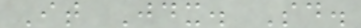It Jdx. Sd.
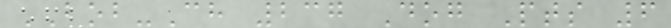BOB-Ch 237 Dog Pts 6
